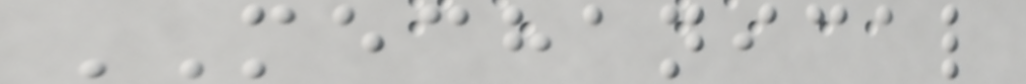MECHANICAL
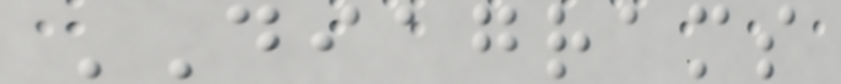DIAGRAMS
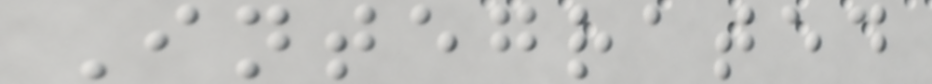Integrated
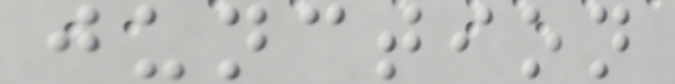junction
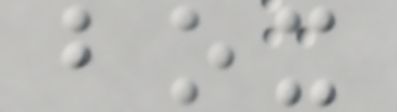box
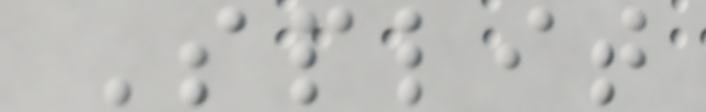Split
